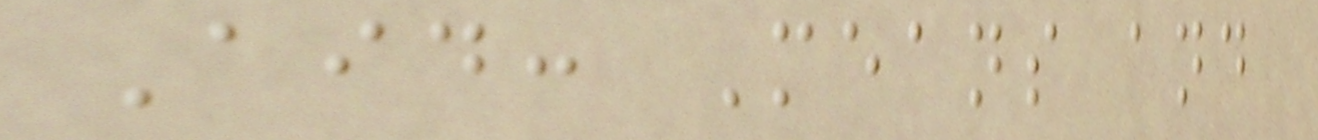Aid: Means and
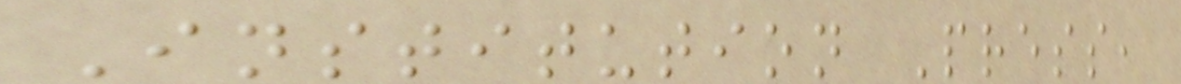Institution Press,
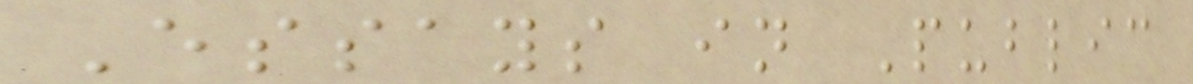Essays in Public
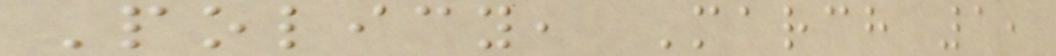Policy, March 1,
